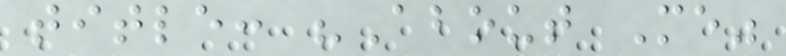title: "About Me"
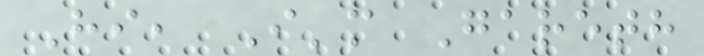Hi, I'm Gareth
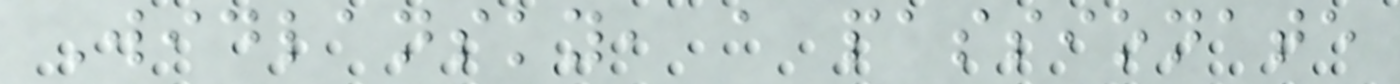Widlansky, a passionate
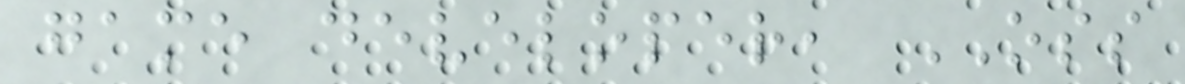game developer, OSS
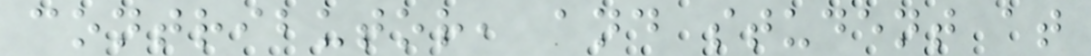contributor, and student at
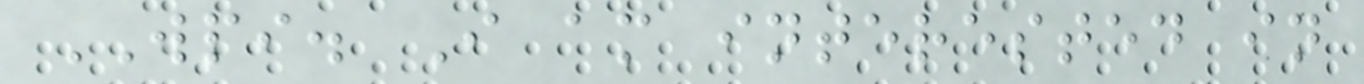WPI. I am interested in
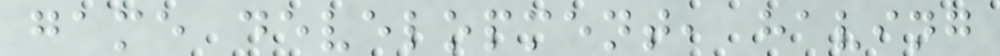game development, having
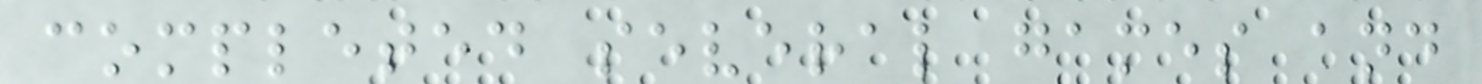completed several games and
